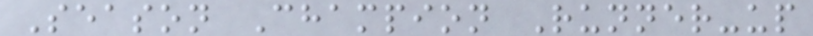Season Champion Runner-up
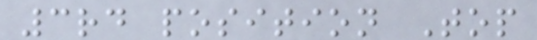3rd position Top
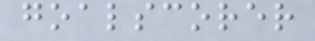goalscorer
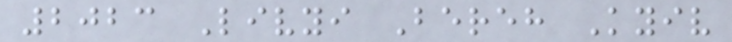2023 Livyi Bereh Kyiv
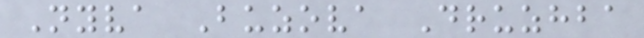Nyva Buzova Druzhba
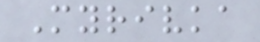Myrivka
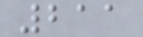211
